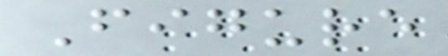Figure
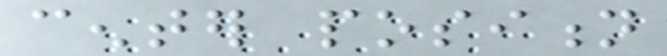center position
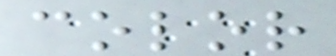color
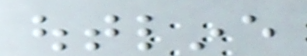outline
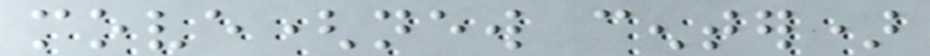move(new center)
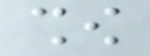show
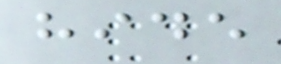hide
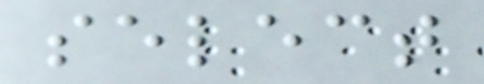select
